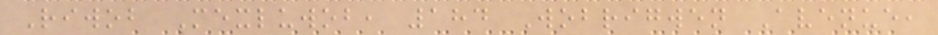Riwob Mexluwob, 184 Wobrigwen Avenue,
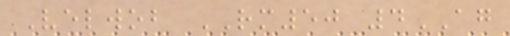Velwob RM50 4AG
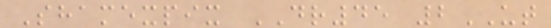Shamexpix DR45 2UT
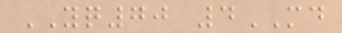YQ70 4MD
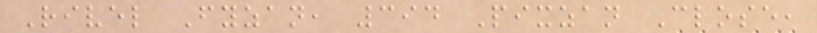Rivel Fyzan, 394 Pixzan Close,
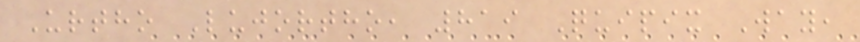Urtho Lujortho, 819 Quipix Way,
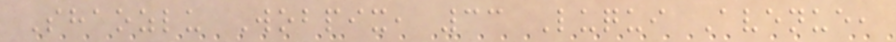Shaozlu Wobpix, 33 Luqui Avenue,
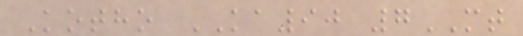Kotho KA90 7MT
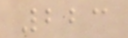223
